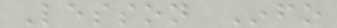Lesson Info
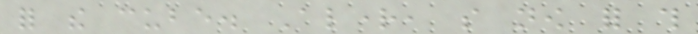for the cube. Alright, so now for this
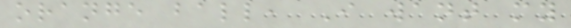orange ball, I want my
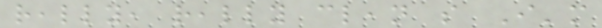really, really clean so I'm
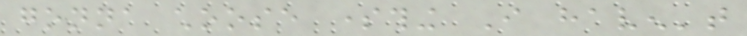gonna choose something I haven't
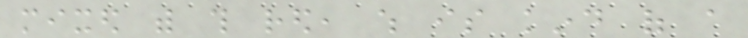mixed with this red, which is kind of a
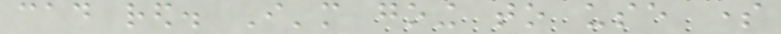cad red. I'm going to use some
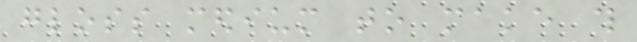gloss medium to make this
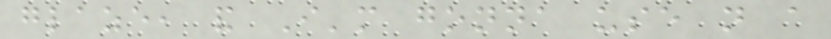glaze, and I'm gonna use not a
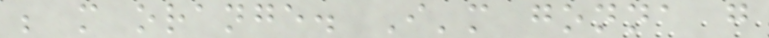be more orange. I'm gonna go
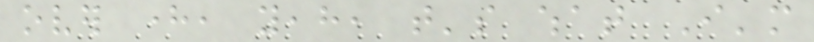over here, yeah, that's what I'm
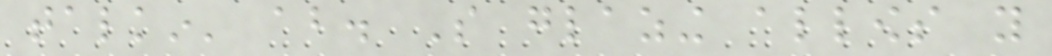talkin' about. So glazing allows you
